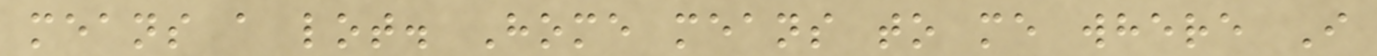means a lot. Home means to me where I
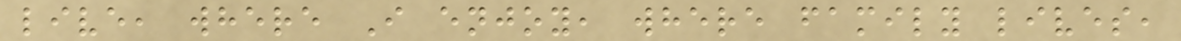live, where I enjoy, where family lives,
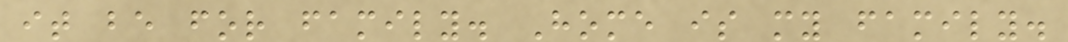it be for family. Home is my family.
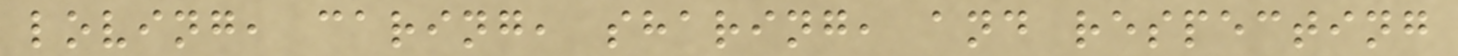loving, caring, sharing, and respecting
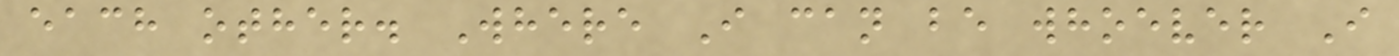each other. Where I can be whoever I
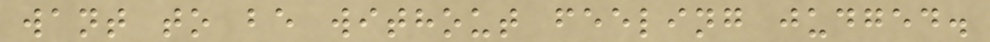want to be without feeling judged.
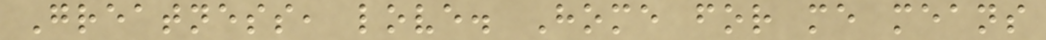Greatness, love. Home for me means
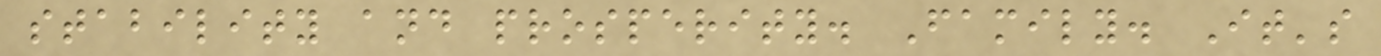stability and prosperity. Family. It's
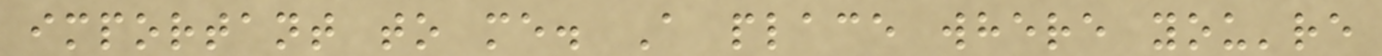important to me. A place where you're
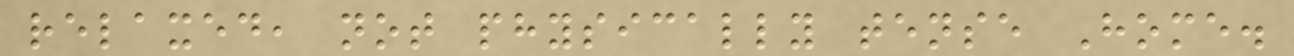relaxed, not physically tense Home.
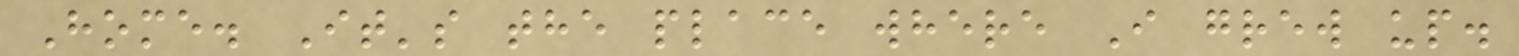Home. It's the place where I grew up.
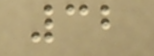32
